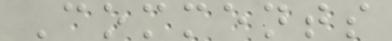Comments
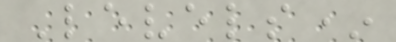Levels*
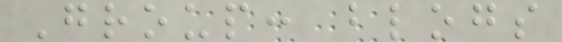Group: blogs
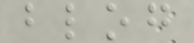blog
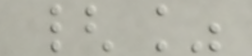{%
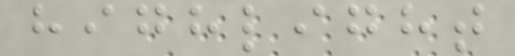highlight
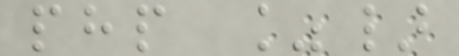php %}
